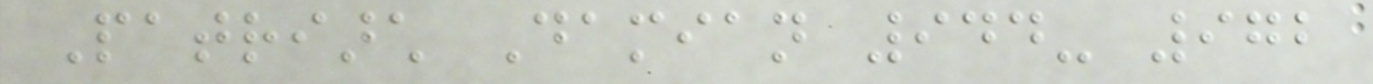Patriarch Damian 944- 972
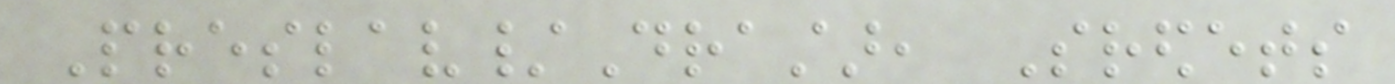Preslav/Drastar, Sredets
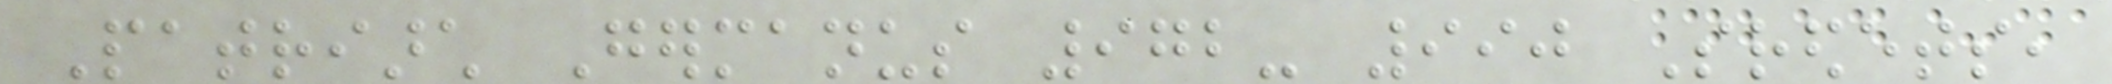Patriarch Germanus 972- 990 Sredets,
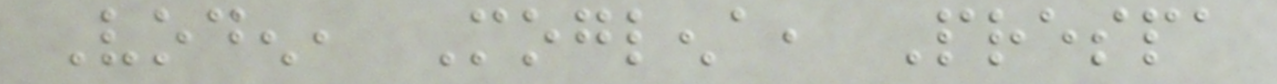Voden, Moglena, Prespa
